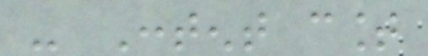- Content count
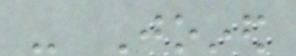- Joined
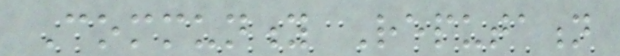Community Reputation
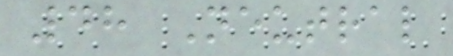48 Neutral
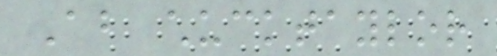About chucktaylor
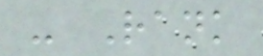- Rank
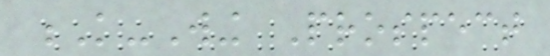K-Wing Prospect
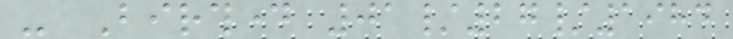- Birthday 01/27/1984
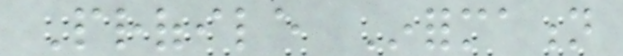Profile Information
